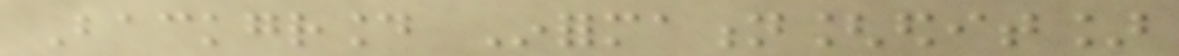Background Information[edit]
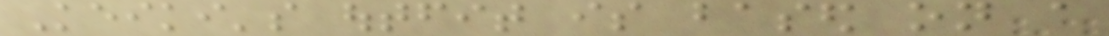Keiki's outfit is based on a
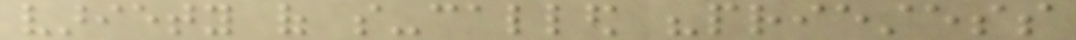variety of so-called "priestess
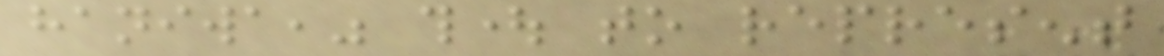haniwa," thought to represent
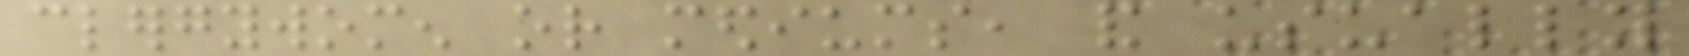clergywomen or mediums, and usually
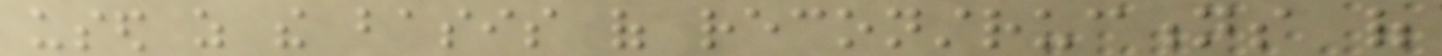used as the basis of reconstructions of
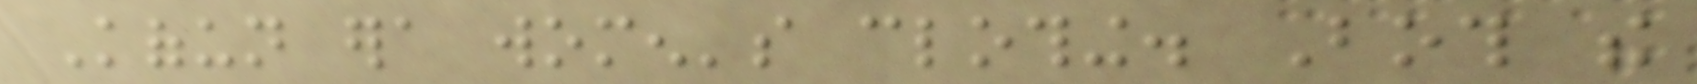Kofun era women's clothing. Both the
